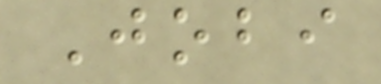Jobi
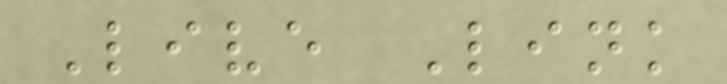Live Link
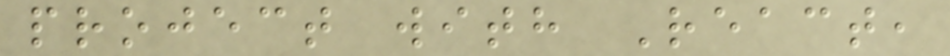project with React,
